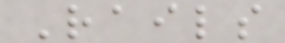Rails
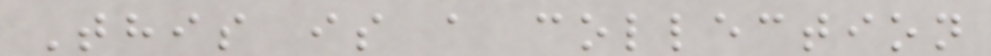This is a collection
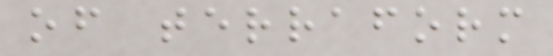of terraform
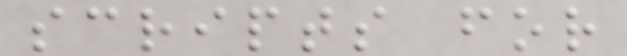scripts for
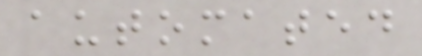automated
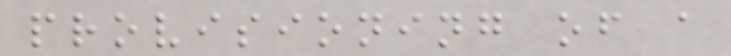provisioning of a
